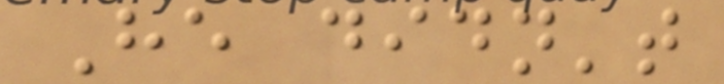He didn't
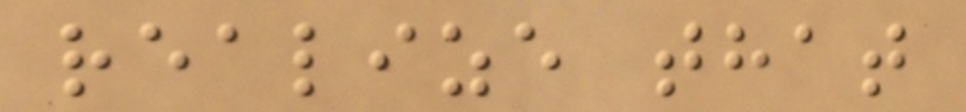realize that
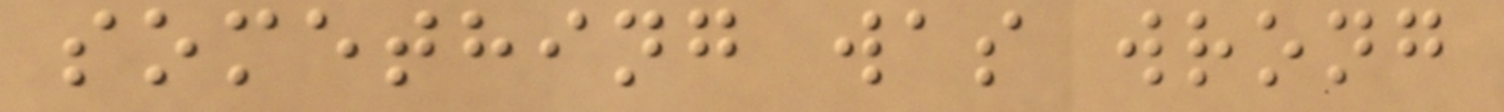something was wrong
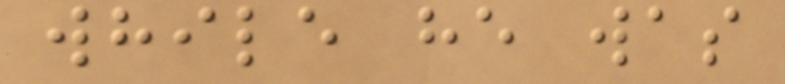while he was
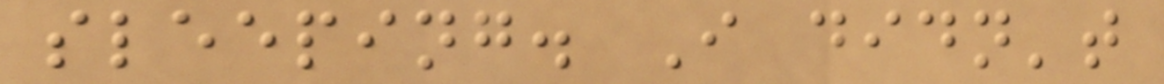sleeping. I didn't
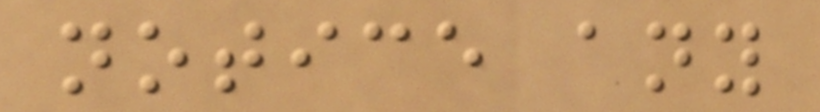notice any
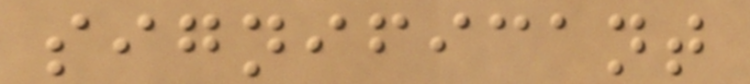significant
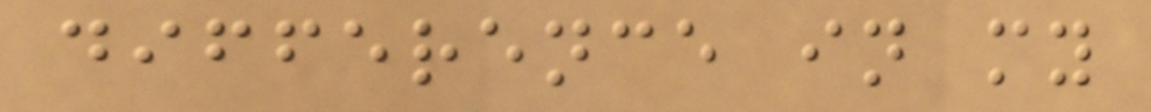difference in my
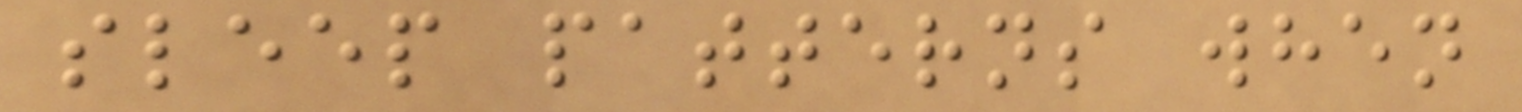sleep patterns when
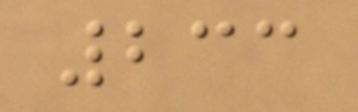233
